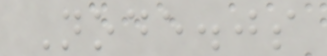Node.js
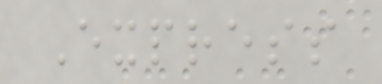Express
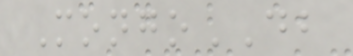MongoDB
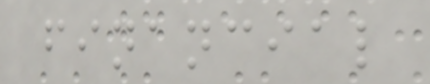financial
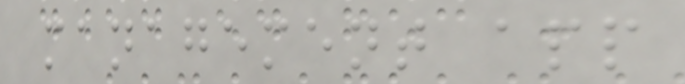management app
